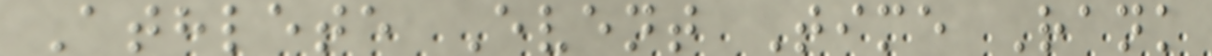Athlete Event Time Rank
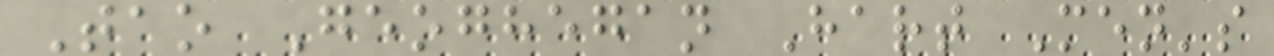Tao Geoghegan Hart Men's
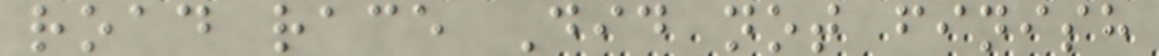road race Did not finish
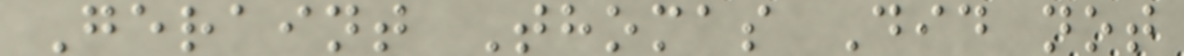Geraint Thomas Did not
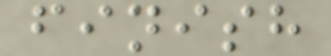finish
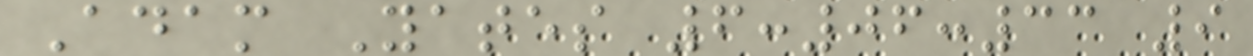Adam Yates 6:06:33 9
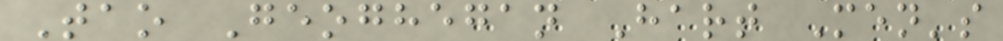Tao Geoghegan Hart Men's
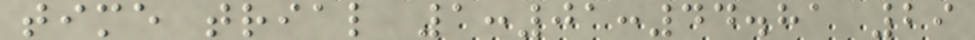time trial 1:01:44.81 29
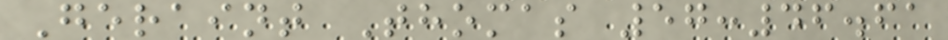Geraint Thomas 57:46.61
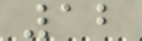12
